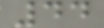44
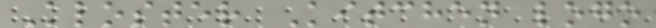Kloster Kitchen logo
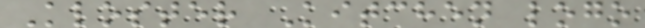Kloster Kitchen logo
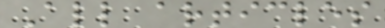All articles
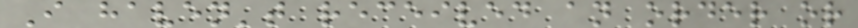I haven't received an order or
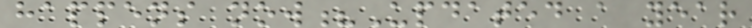happens now?Updated a year
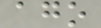ago
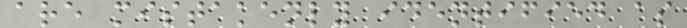are mistakenly identified as
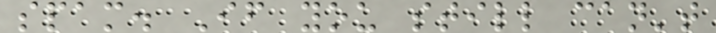spam. If you still can't
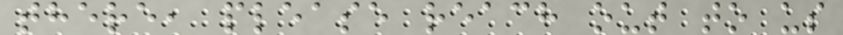there, please reach out to us
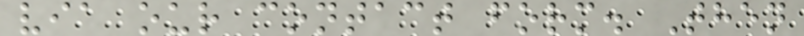via our contact form. Then
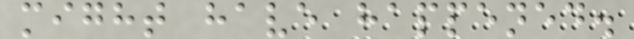might have happened.
